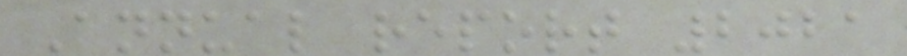Annual report 2021
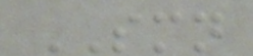SMN
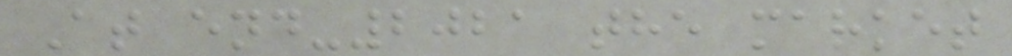At end-2021 the market
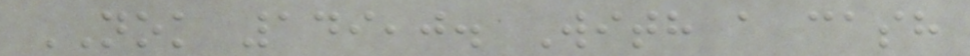NOK 149,0. With a cash
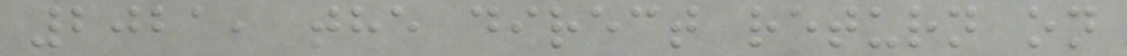2021, the direct return on
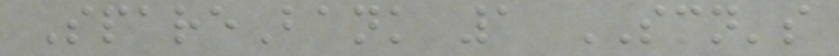SpareBank 1 SMN's
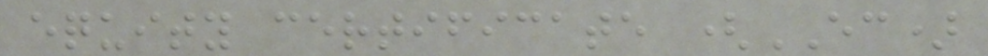equity certificate (EC)
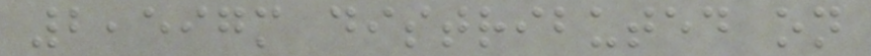2,597m distributed on
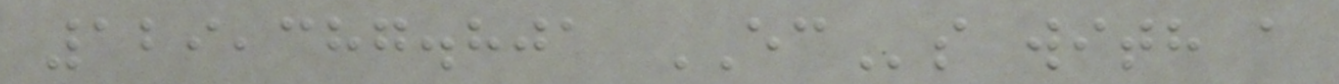129,387.801 ECs with a
